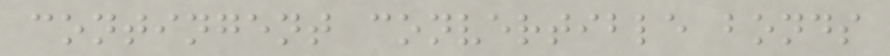contingent convertible bonds
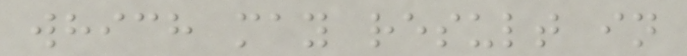which may result in
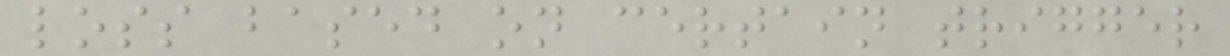loss based on certain trigger
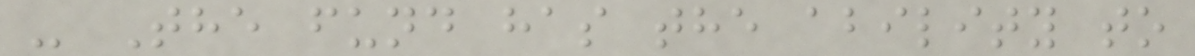- The fund has the ability to
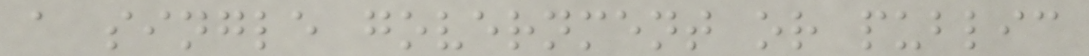a single government or public
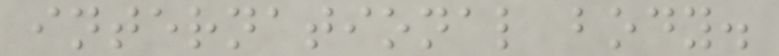international body.
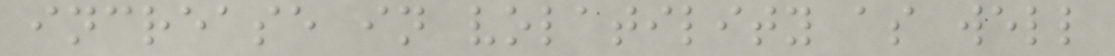increase in volatility as well
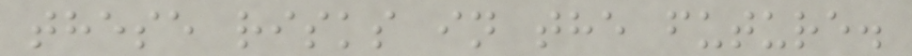these risks in the future.
